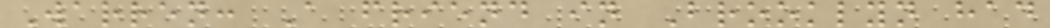Warren: A friend in Brooklyn had
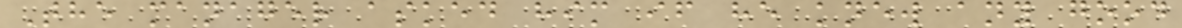The manager asked him if he knew any good
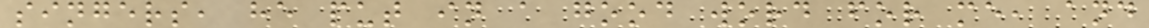singers, he put in a good word for me, and
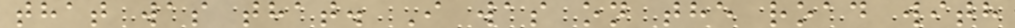that was that. I was on the road with
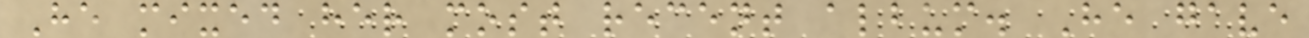He mixed her most recent album. He gave
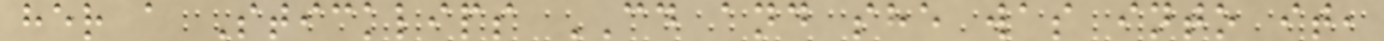her a Sticklips CD and she was into it,
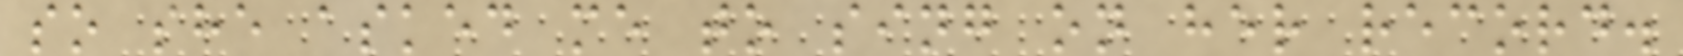so she asked me to sing on her record.
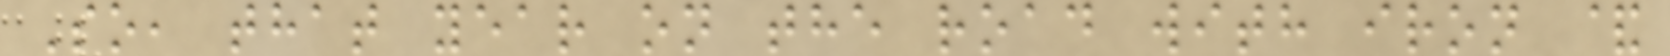So, that year on the road with iron &
